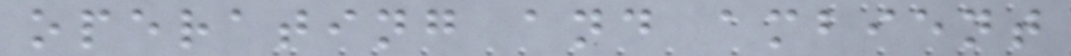operating and ambient
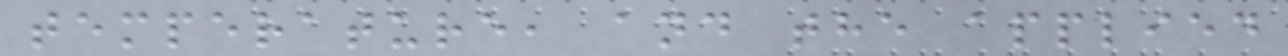temperature, and the applied
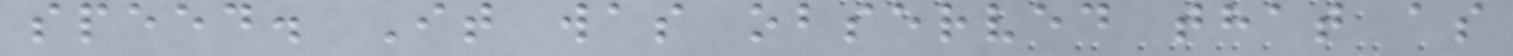speed. It was observed that as
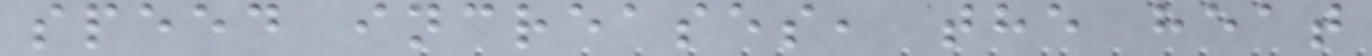speed increases, the heat
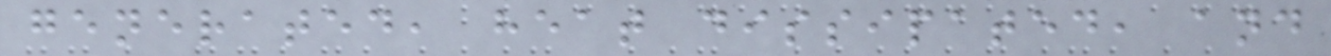generated, heat dissipated, and
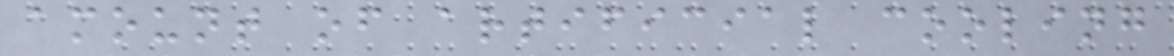amount of artificial cooling
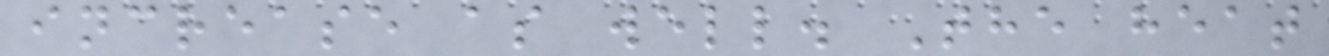increase as well. The heat
